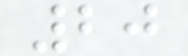20
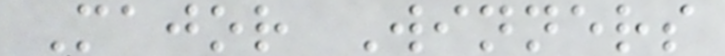Major Winners
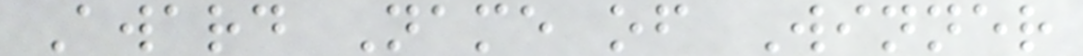Award Name of Winner
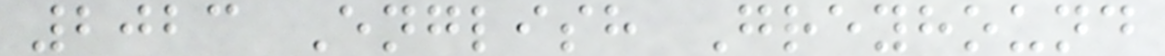2023 English Greyhound
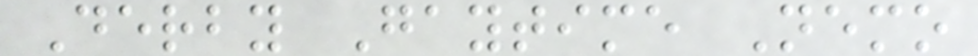Derby Gaytime Nemo
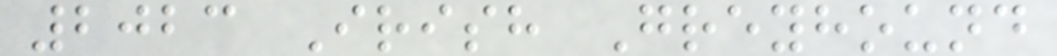2023 Irish Greyhound
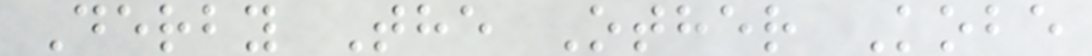Derby The Other Kobe
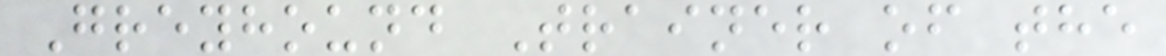Greyhound Trainer of the
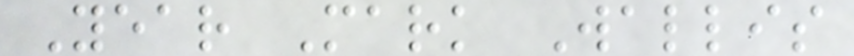Year Mark Wallis
